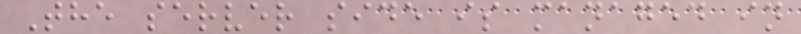The server side is managed in
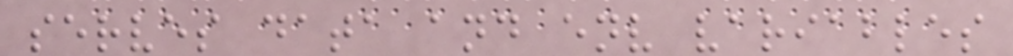serves data and env variables
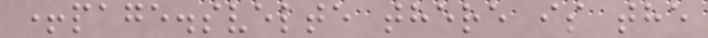+page.svelte there is the
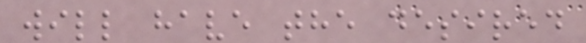will have the desired
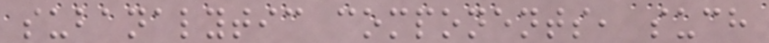subanalytic components, such
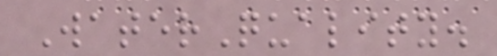WaterQuality.
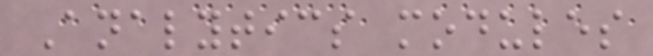Analytics modules
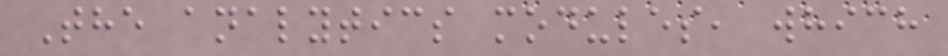The analytics modules, which
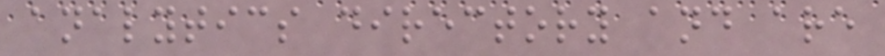analytics directory and are
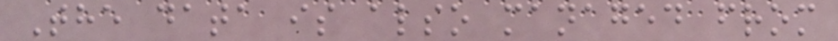The data is also managed from
